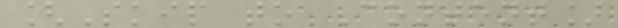[Skip to Content]
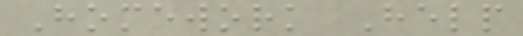Homework Help
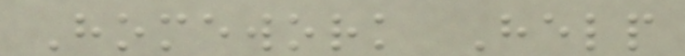Homework Help
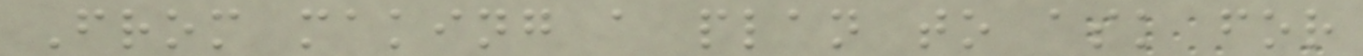From making a plan to ask for
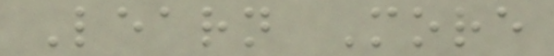Learn More
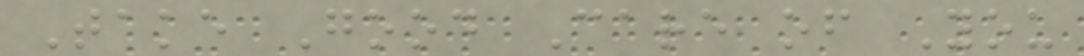Take Good Care of You
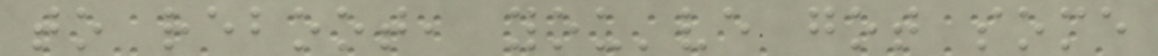to reboot, you've got some
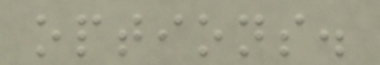options.
